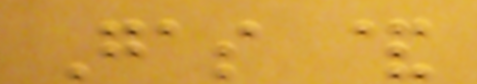Gas &
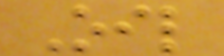Oil
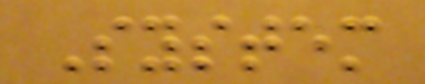System
